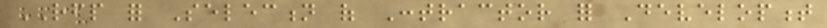RFP for Selection of Contractor for Development
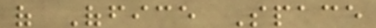of Office Space
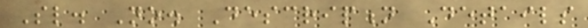Sl. No. Description Details
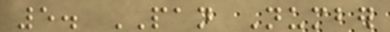5. PAN Number
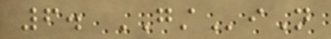6. GSTiN
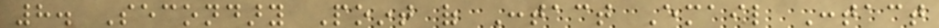8. Secondary Point of Contact Email Contact
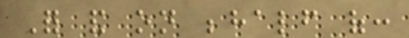For and on behalf of:
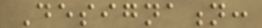Designation:
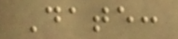Date:
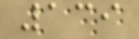139
